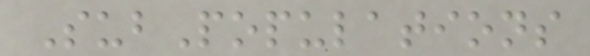SubPopulations
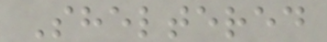Sheltered
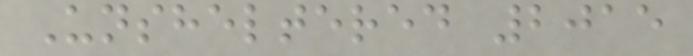Unsheltered 2015
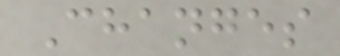Changes
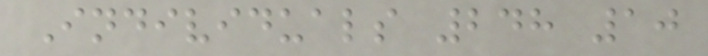Individuals 248 10
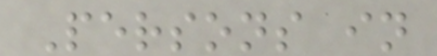Persons in
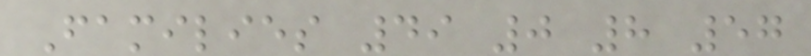Families 49 0 8 57
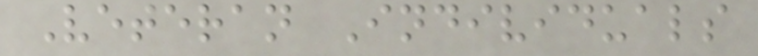Veteran Individuals
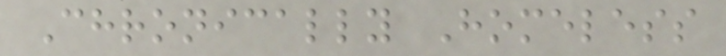Chronically Homeless
